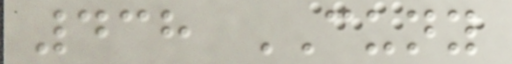438 CUNY
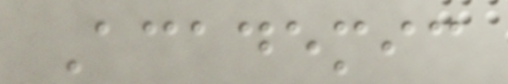Academic
